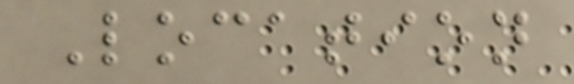Location
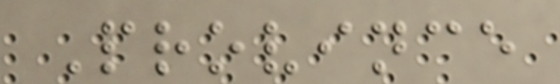Province
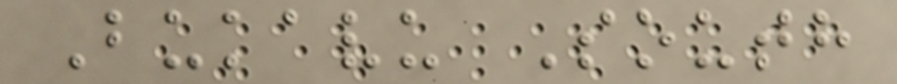Bukavu South
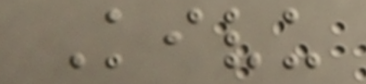Kivu
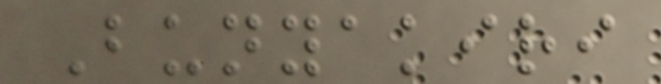Bunyakiri
